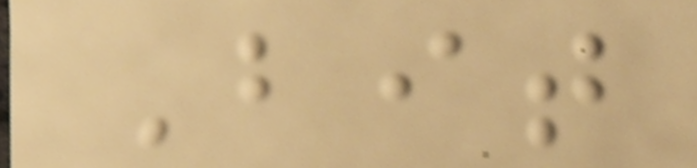Bit
